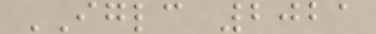IGLC 2021
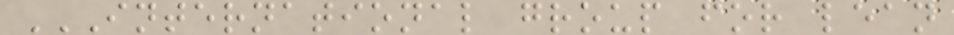INTERNATIONAL GROUP FOR LEAN
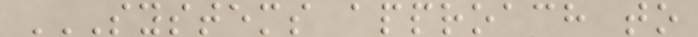SYSTEMS APPROACH TO
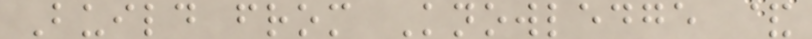Build from Knowledge &
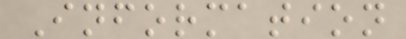Information
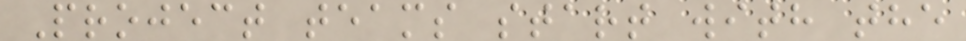Project teams start with the
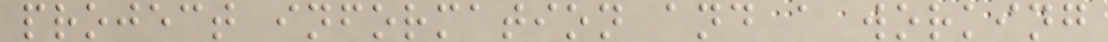project information and a working
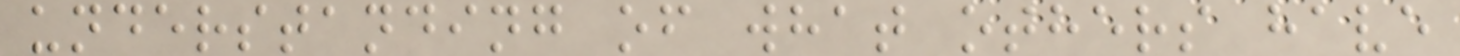understanding of what others have
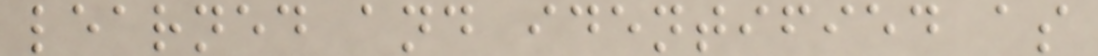learned and identified as
